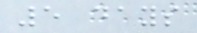5 days
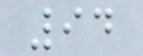94
